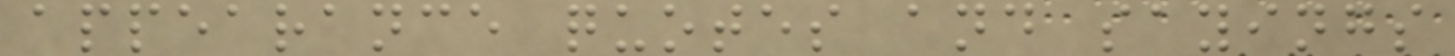appearance quotes and sayings
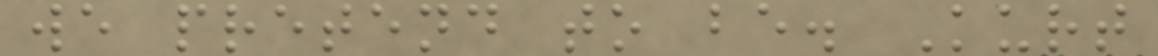we pretend to be. Kurt
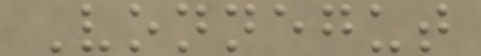Vonnegut
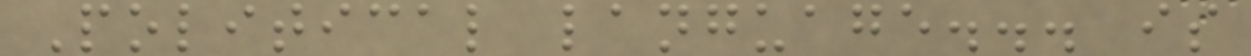Political language... is
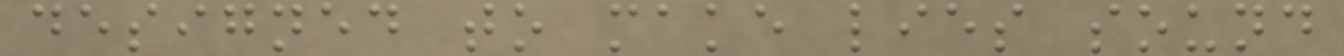designed to make lies sound
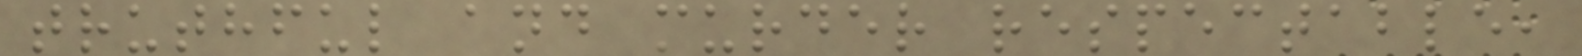truthful and murder respectable,
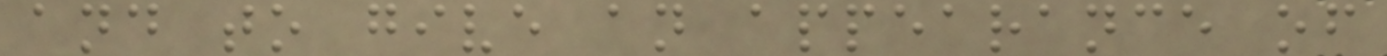and to give an appearance of
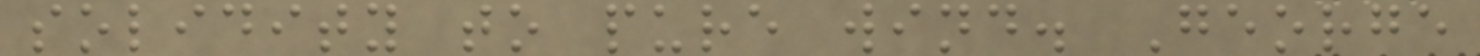solidity to pure wind. George
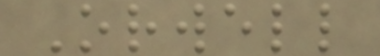Orwell
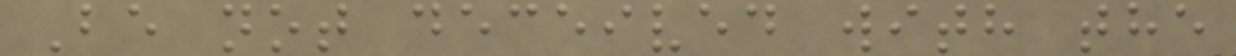Be not deceived with the
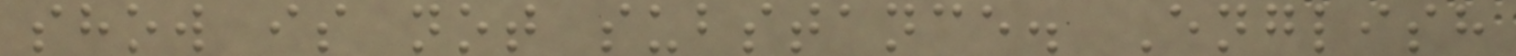show is not substance. English
